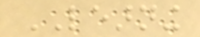LEARNING
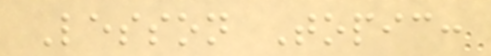Lesson Topic:
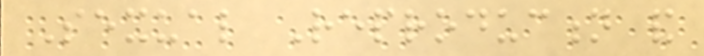Sexual Reproduction and
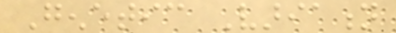Genetic Variation
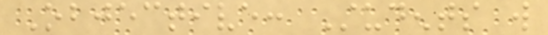Objective: Students will
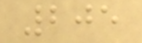205
